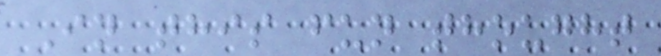In this fun thought
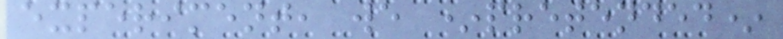experiment, we *pretended*
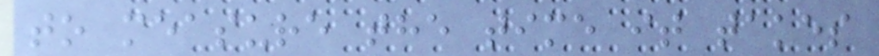to measure the time it takes
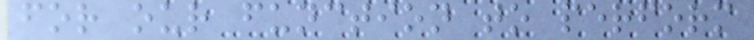for our function to perform
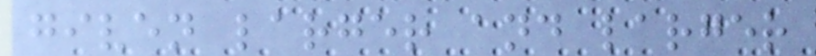given larger and larger
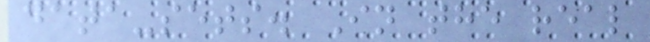data-sets. In the real
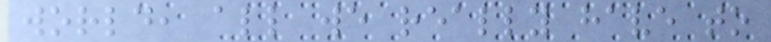world, all we really have to
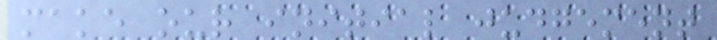make our initial judgement
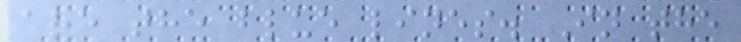are the blue lines. In the
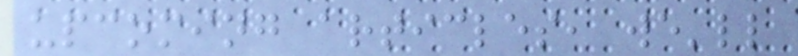upcoming articles, we'll
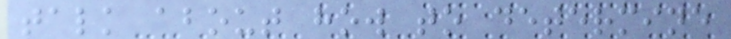talk about how to determine
